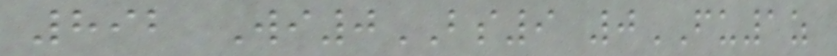892 Wi0BS9 0FU1z
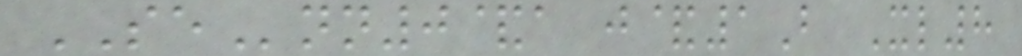SEnn0&a j&1B Xl8
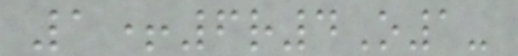1+6r4O1-
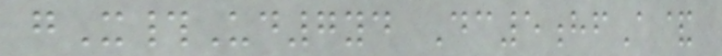gX#Ud7yd Dc5hfA&
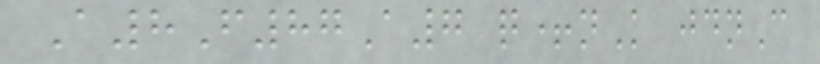A8F87A7 q+nK jdnC
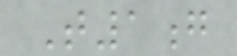T1g
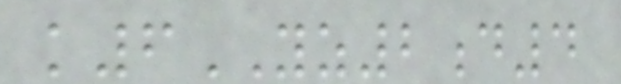k6YZ2d4
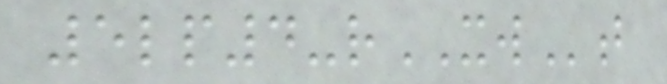5lp4-rXWt
